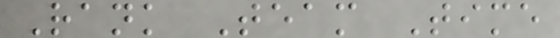Rank Team Time
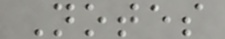Notes
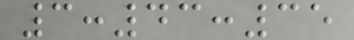3:43:35
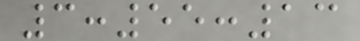3:55:13
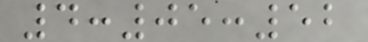4:05:52
